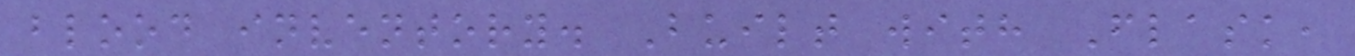blood inventory. Built with Flask,
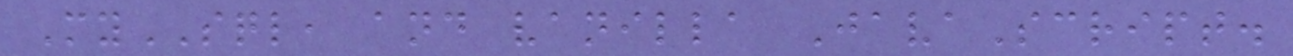MySQL, and vanilla JavaScript.
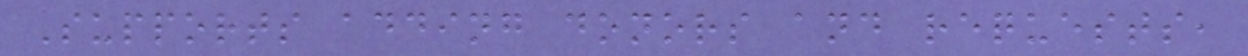Supports adding donors and requests,
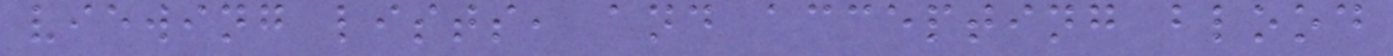viewing lists, and accepting blood
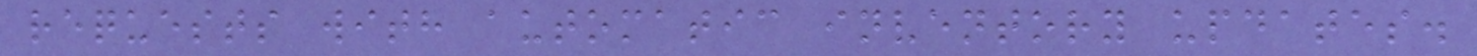requests with automatic inventory updates.
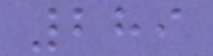289
